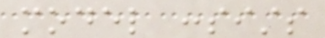model consists
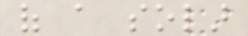of a solar
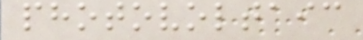photovoltaic
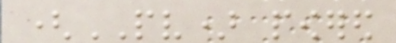(PV) powered
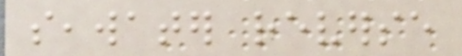seawater reverse
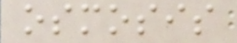osmosis
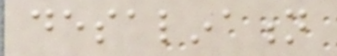desalination
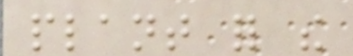plant for the
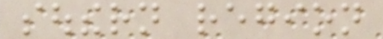southern region
